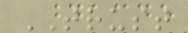TRUST
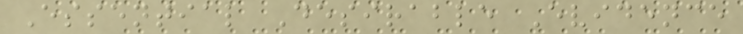Essential Desirable Evidence
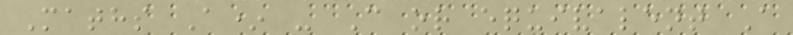Maths A* - C or equivalent A
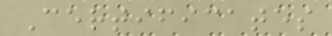Certificates
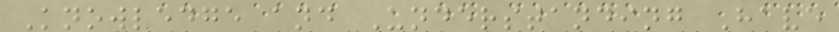Knowledge and Understanding Have
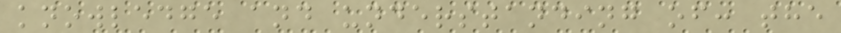knowledge and understanding of: the
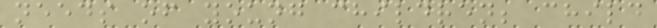needs of young children; child
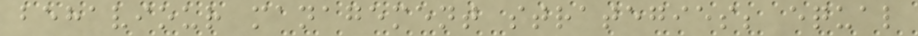behaviour management strategies; equal
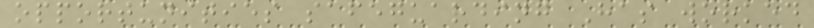opportunities safeguarding Has worked
